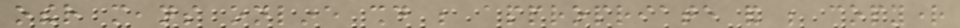other means online should be appropriate and be copyright
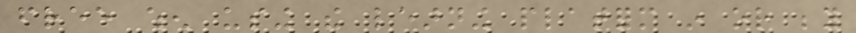free when using the learning platform in or beyond
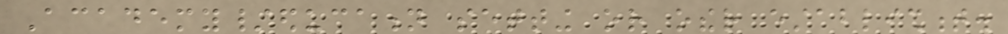Academy/education setting or other establishment.
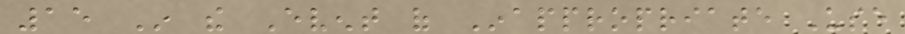15 In the Event of Inappropriate Use
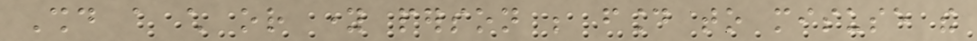Should a child or young person be found to misuse the
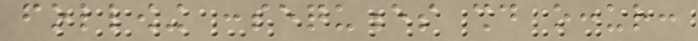following consequences should occur:
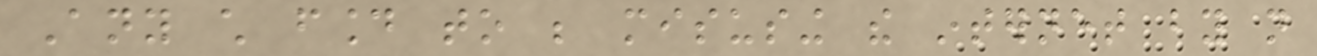Any child found to be misusing the internet by not
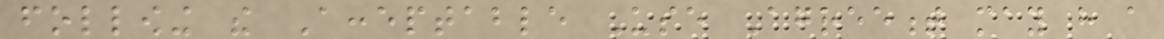following the Acceptable Use Agreement may have a
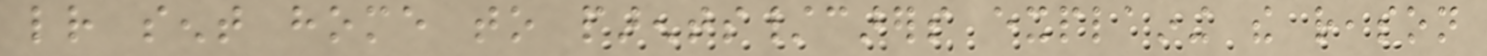letter sent home to parents/carers explaining the reason
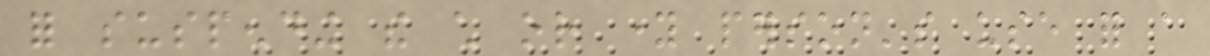for suspending the child or young person's use for a
